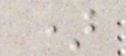)
